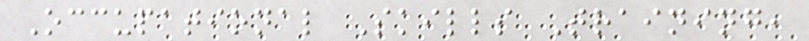Occupational Skills Training,
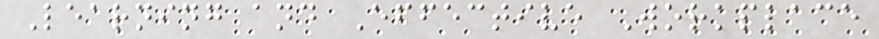Learning and Effective Workplace
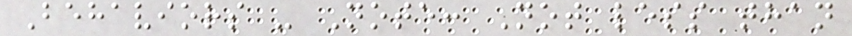Behaviors - Note: Not less than
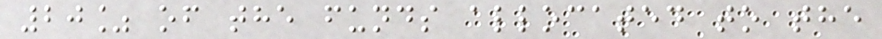20% of the funds allocated to the
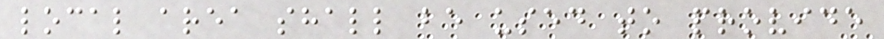local area shall be used to provide
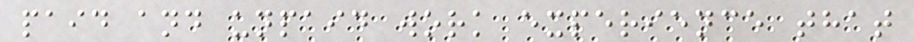paid and unpaid work experience that
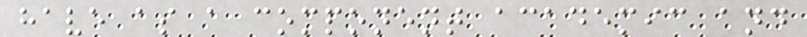have as a component academic and
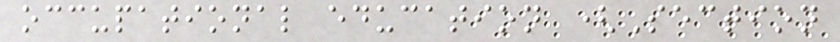occupational education (Section
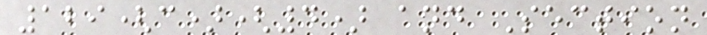129(c)(4) and Section
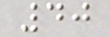40
